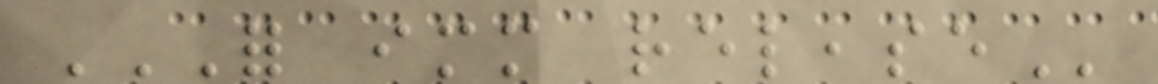FOR IMMEDIATE RELEASE
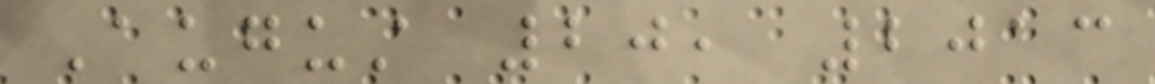August 20, 2013
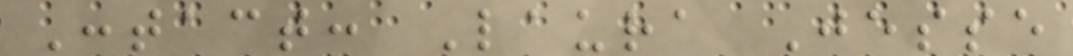Contact: Laura Jesse
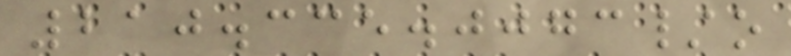210.335.0073/o
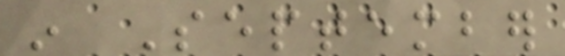in September
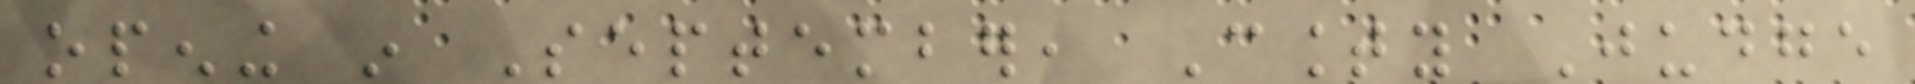opening in September, County Judge
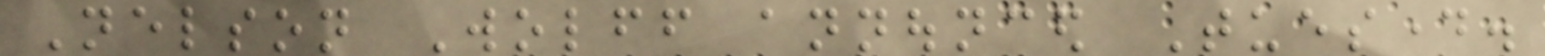Nelson Wolff announced Tuesday.
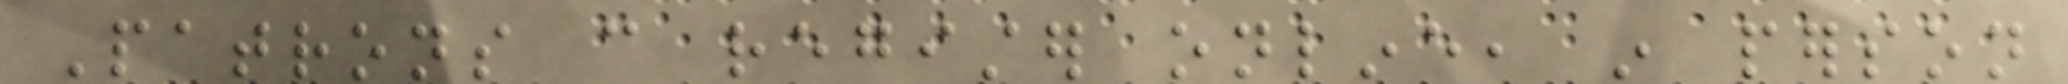Patrons can register online, in person
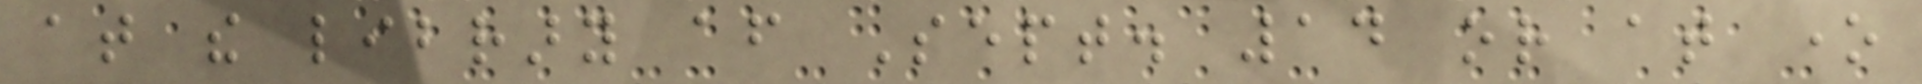at the library after Sept. 14 or at one
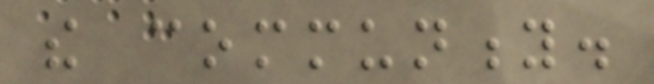the community.
